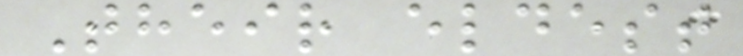Their eldest
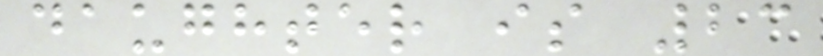daughter is 23
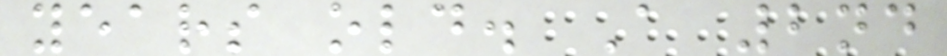years old. A 2nd
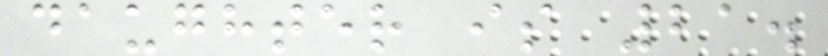daughter is 21.
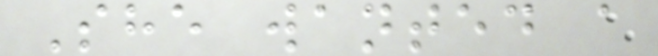She wanted a
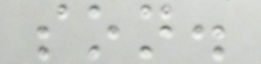son.
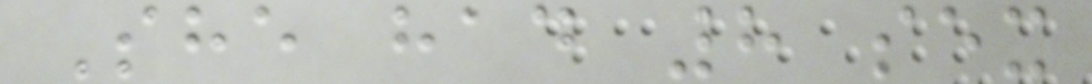She had 8 sex
